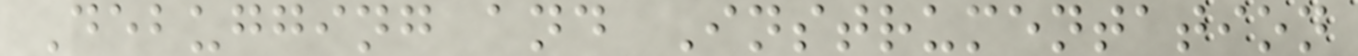Debugging and Instrumentation
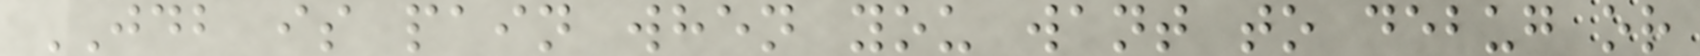JDB is pain when you want to debug or
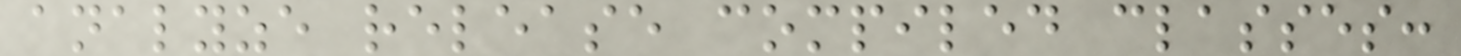analyze release compiled classes:
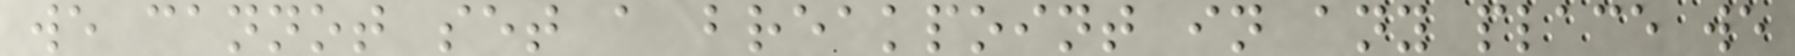we cannot set a breakpoint in any place we
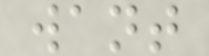want
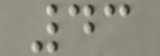43
